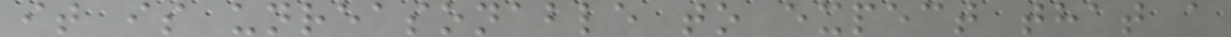it is unreasonable to expect that a
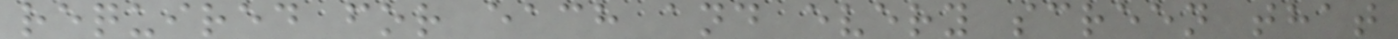required for each and every screen that
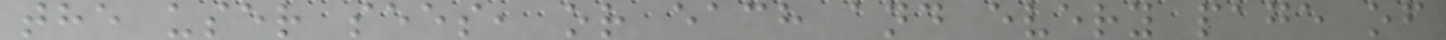the user sees, or each and every page of
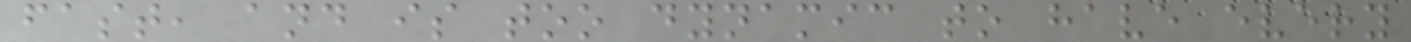fast, and is too dynamic to have every
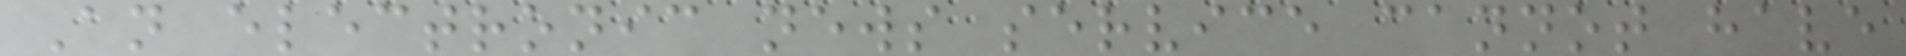An electronic news service cannot have
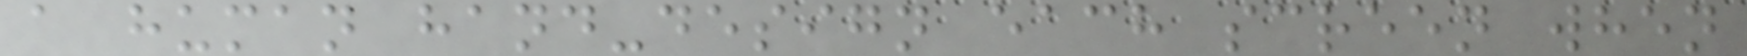a human hand-design each screen when
